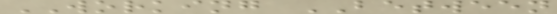WORKING BETWEEN
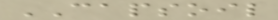CAPSOIL
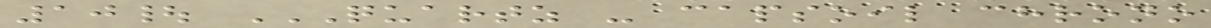10| QUARTZ - CAPSOIL CHRONO
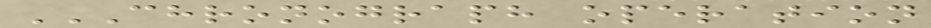CHRONOGRAPH OPERATION
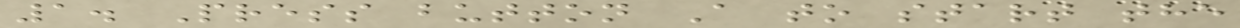1. Press button A to start the
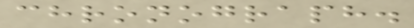chronograph.
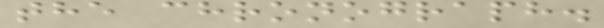the chronograph.
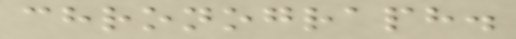chronograph.
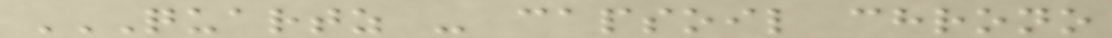QUARTZ - CAPSOIL CHRONO
